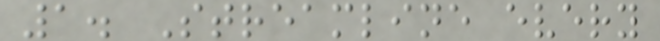1. Streamline every
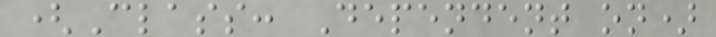(Class: Dependent on)
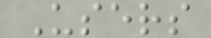Users
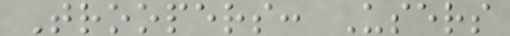Troopers: Users
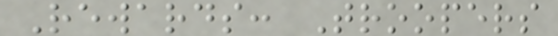Rewards: Troopers
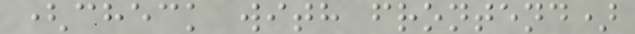(check with frontend)
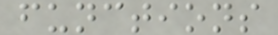functions
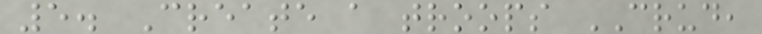5. Create a troops CRUD,
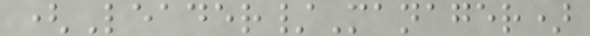(Leader/Manager)
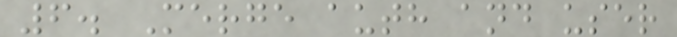6. Merge auth and user
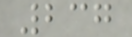237
